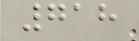718
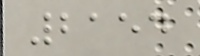2154
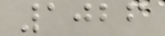1026
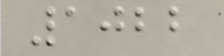1022
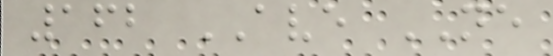162 AVE NE
